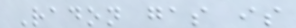Radon gas is
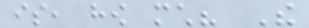is, how much? The
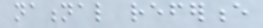national reference
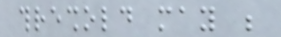threshold may be
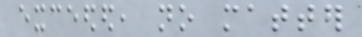exceeded, no matter
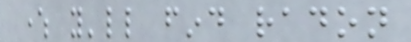where you'll find radon
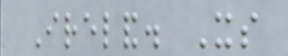Ireland. Its
